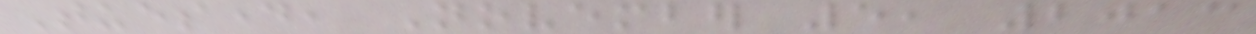Tuesday, November 5, 2013
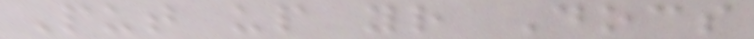Put up your Docs
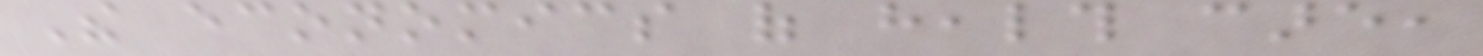The economics of health care,
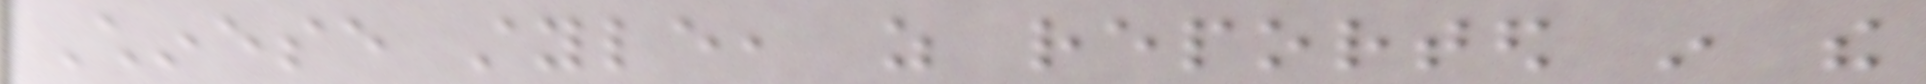Chinese style, as reported in the
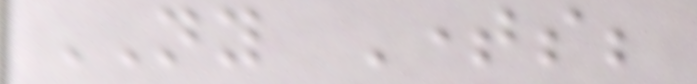NY Times;
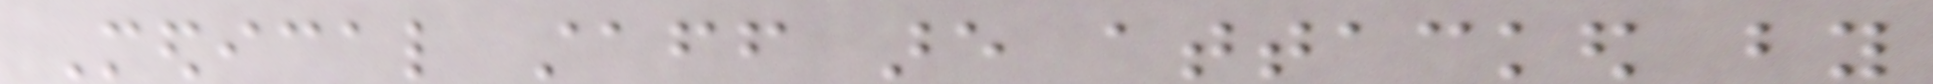Medical staff are attacked by
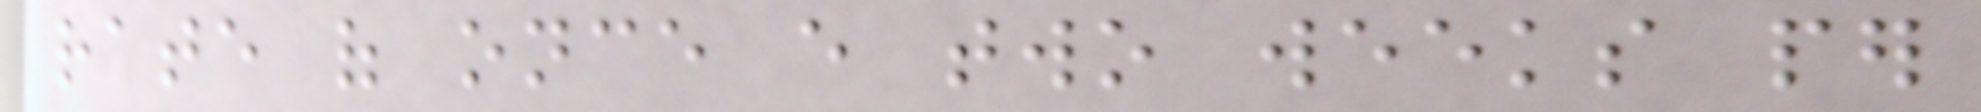rate of once every two weeks per
